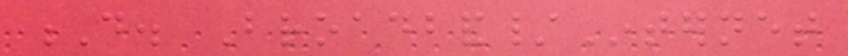D. Broadband/Internet
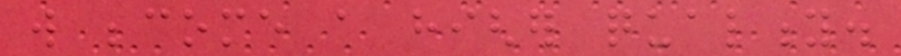will become a higher quality.
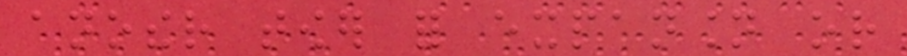another tower for expansion or
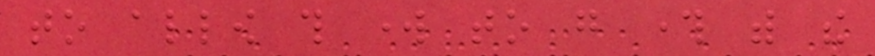to allow this work to go through with the
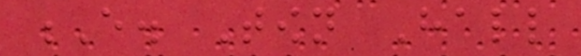E. Town Hall
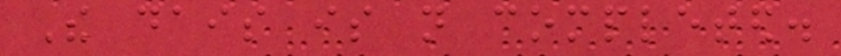The dais is not completed.
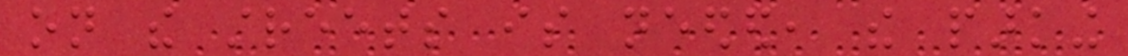on the streets is needed, the parking
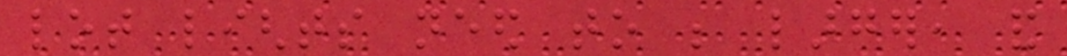lot lights need to be larger, and
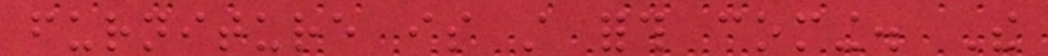furniture is still forth coming. The
